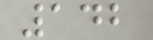142
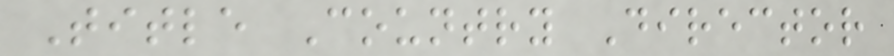Title Country Director
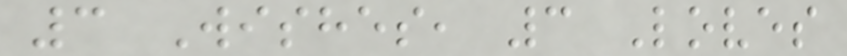3 Wishes, 3 Loves
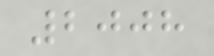2008
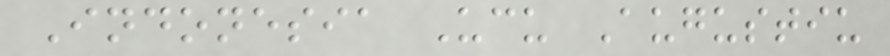Indonesia Ucu Augustiu
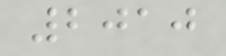2010
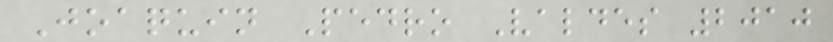Joaquin Pedro Valdes 2010
